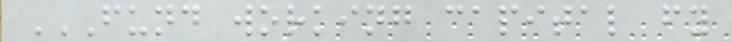FUND WORKING CAPITAL FY
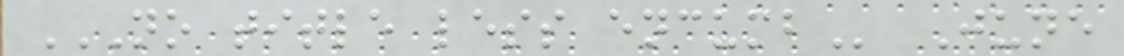NO TITLE LESS ENCUMB June
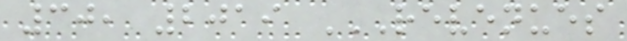30, 2019 REVENUES
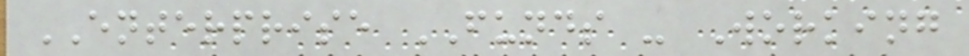ENTERPRISE FUNDS - Working
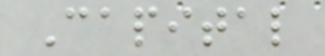Capital
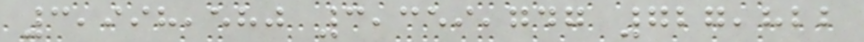3,998,580 3,359,747 727,822
